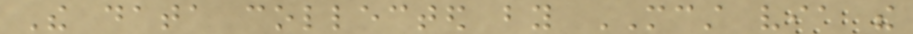The data collected by MCST via the
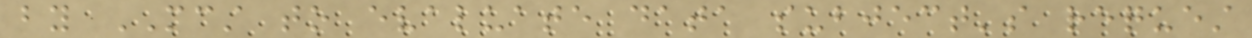by MCST to evaluate data subject's request
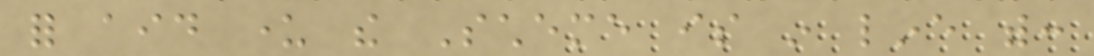for aid under the Scheme is in line with:
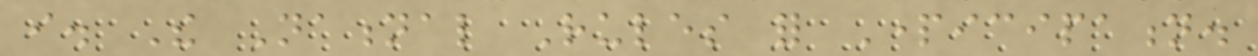i. The National Rules for Participation.
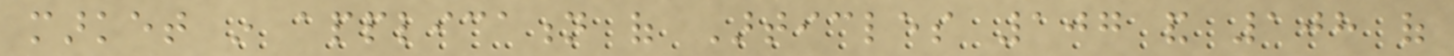market in application of Articles 107 and 108 of
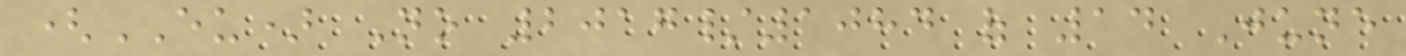(EU) No 2017/1084 of 14 June
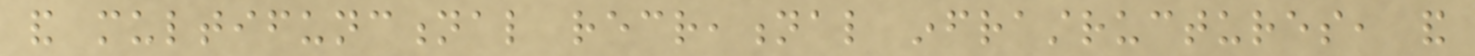and multifunctional recreational infrastructures, and
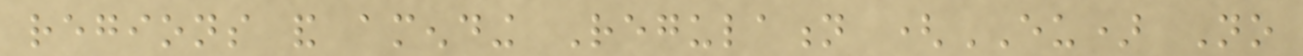regions and amending Regulation (EU) No
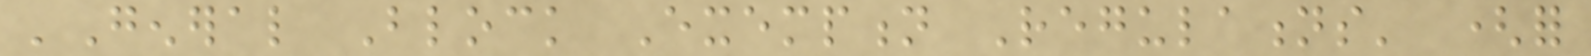'General Block Exemption Regulations' (for
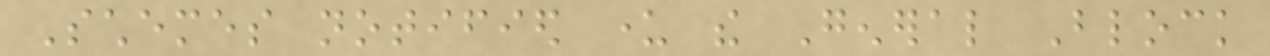Schemes notified under the General Block
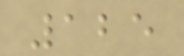125
